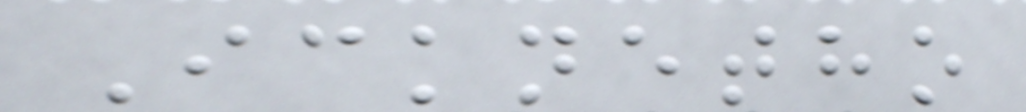Icknetho
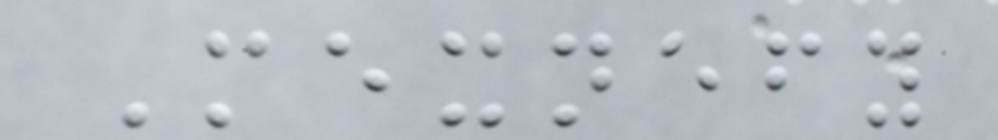Mexnefy
